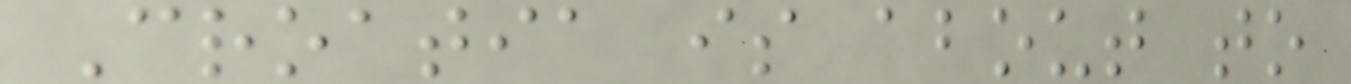Croatia is about to
